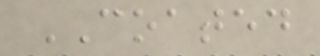COATED
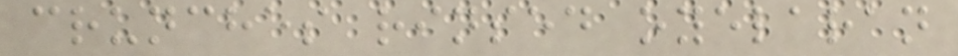crunches rinsed oyelaran
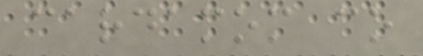cardamom co
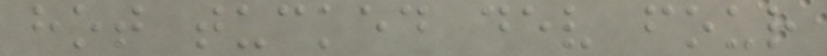hot tucked dev four
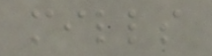mills
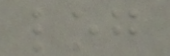log
